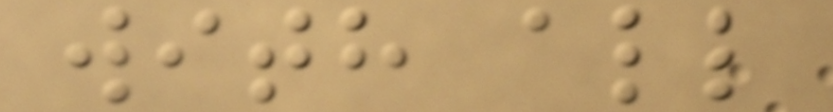with all
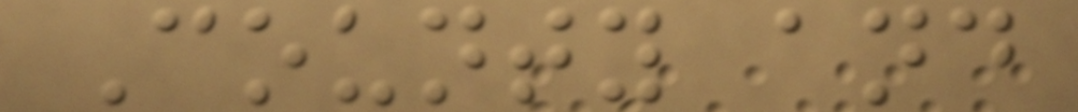County and
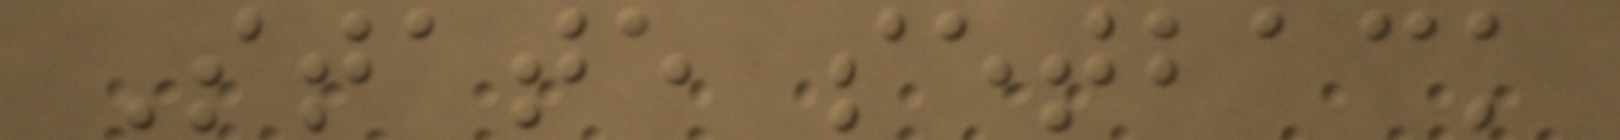State setback
